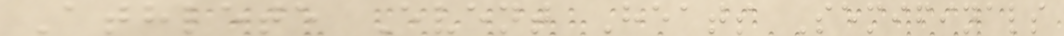Athlete Event Heats Semifinals
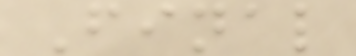Final
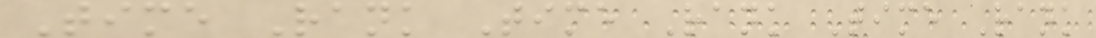Time Rank Time Rank Time Rank
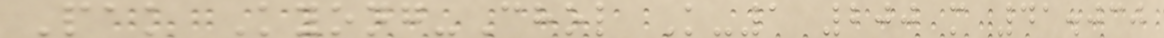Pak Kyong-Chol K-1 200 m 41.030
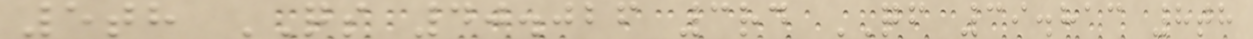5th QS 40.026 3rd QF 39.813 8th
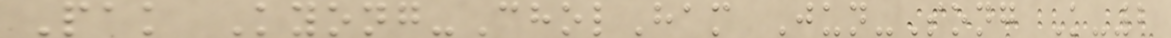Pak Kyong-CholHam Jun-Song K-2
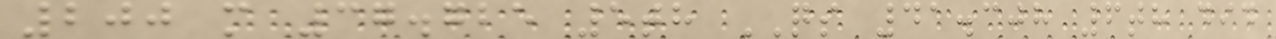200 m 37.725 5th QS 41.308 6th did
